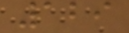129
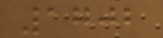1702
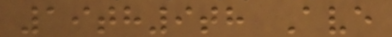19th9th Ave
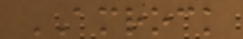AMROCK
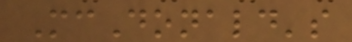McDonald's
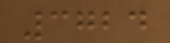3724
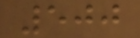500
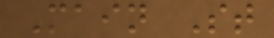Main St
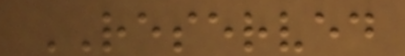RESERVED
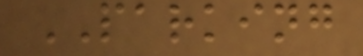PARKING
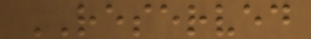RESERVED
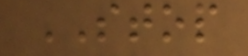STOP
